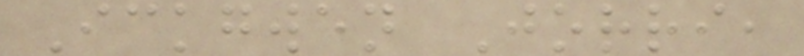Ickgwen Jorri,
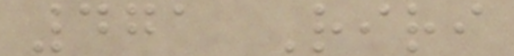471 Riri
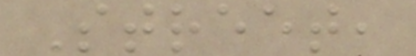Street,
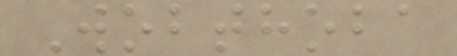Wobthoba
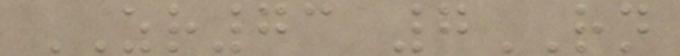ZR73 7RN
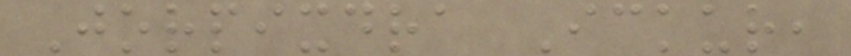Jorpixdra Ickur,
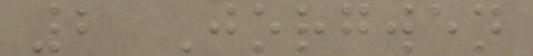2 Jorgwen
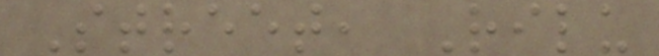Street, Rilu
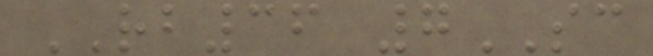RB36 7SC
